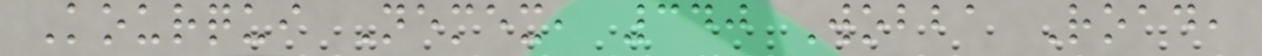Kourqui Nemex, 340 Wobba Road,
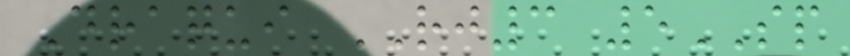Draqui RJ3 5SP
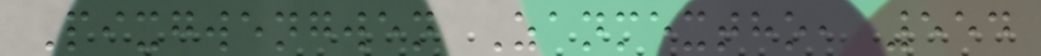Pixgwengwen Zanmextho, 554
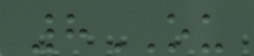8OU
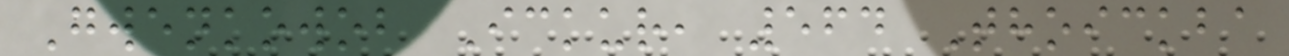Gwenkowob Ickur, 564 Thoickba
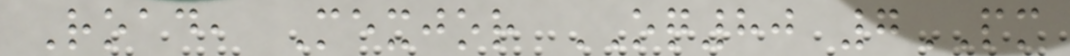Road, Mexjor OQ80 7PM
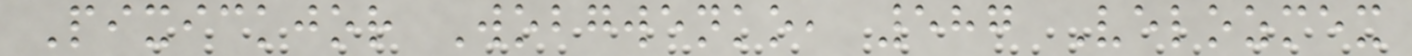Pixickjor Wobgwenko, 587 Velozmex
